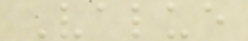Value
